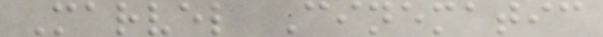Marvel Cinematic
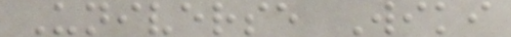Universe Wiki
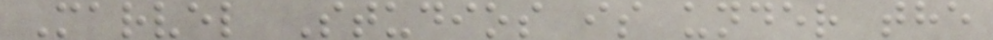Marvel Studios is under the
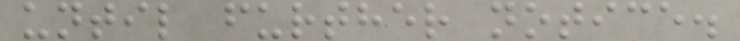until further notice.
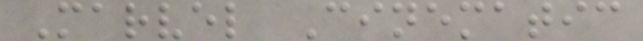Marvel Cinematic
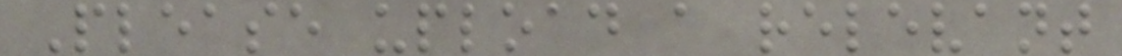Please upload a relevant
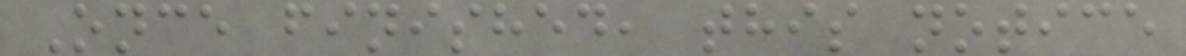Once finished, this notice
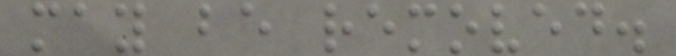may be removed.
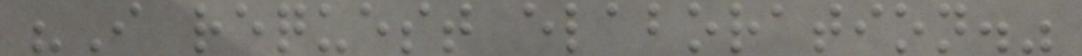"I request elaboration."
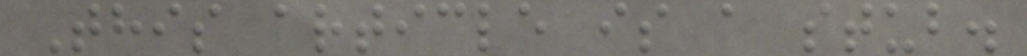This article is a stub.
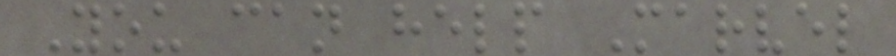You can help Marvel
